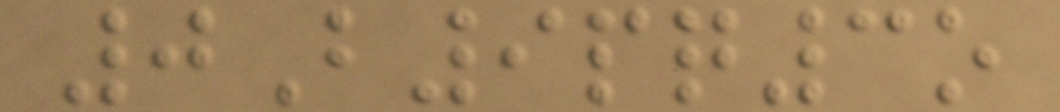0B9pq3o
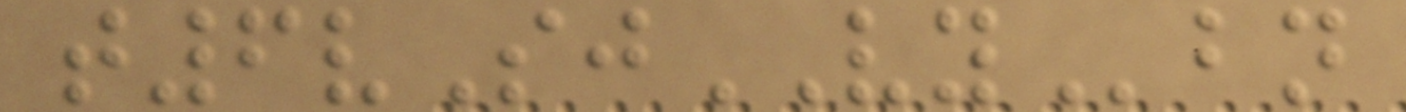t6vSjVYbn
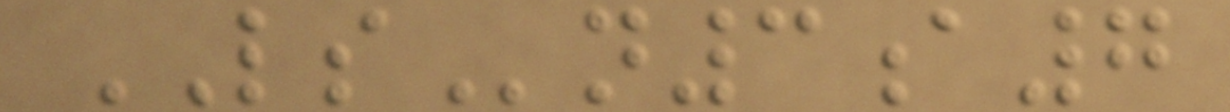LSn3a7
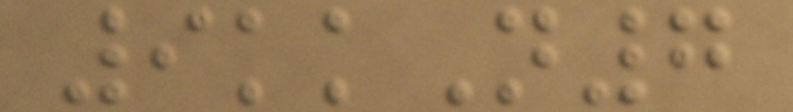9kkN7
